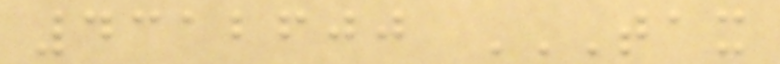4312600 TAX
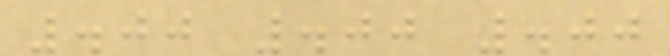.00 .00 .00
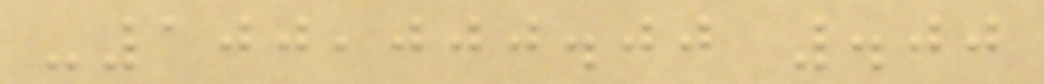-100,000.00 .00
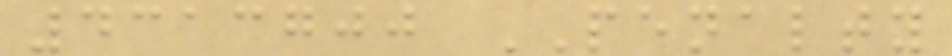4313700 PENALTY
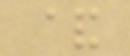&
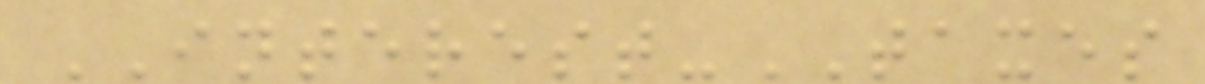INTEREST-TAXES
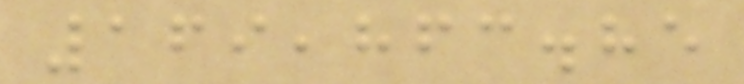169,863.85
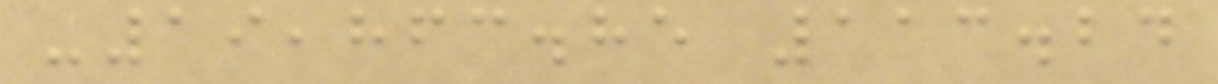-19,863.85 113.24
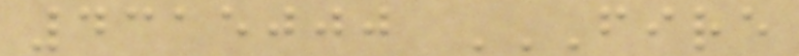4315000 FIRE
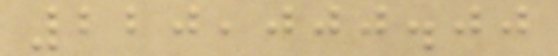220,000.00
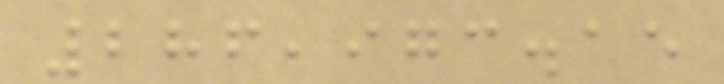286,973.15
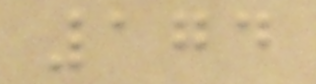174
